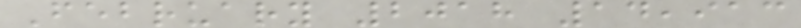February 2018 14,913
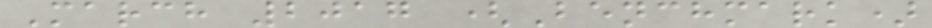March 2017 (Benchmark)
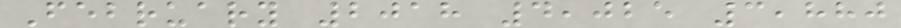February 2018 4,025 3,880
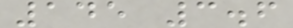145 3.6
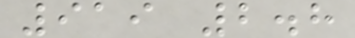919 2.8
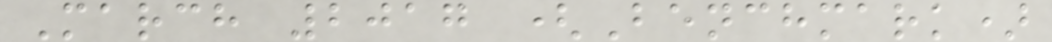March 2017 (Benchmark)
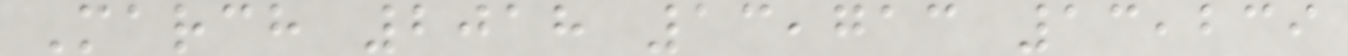March 2018 13,713 13,239
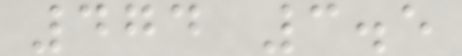474 3.5
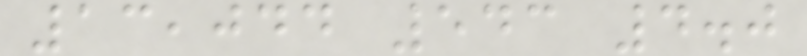13,044 543 4.0
